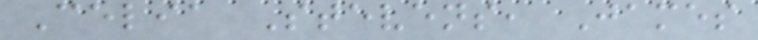Celia Stevens, James
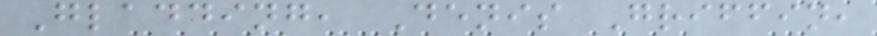Gladding, Denis Griffin,
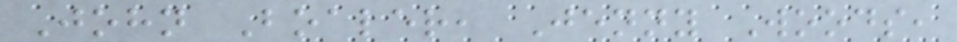John Boaler, Jenny Woods,
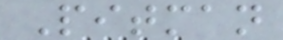Pitman
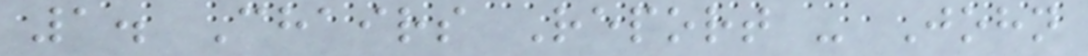1. Chairs Report - John
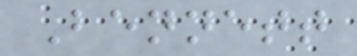Bennett
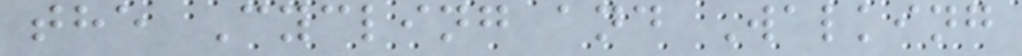the Cycling and Walking
